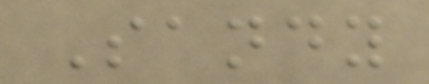Sandy
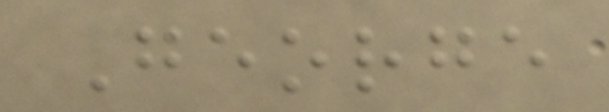George
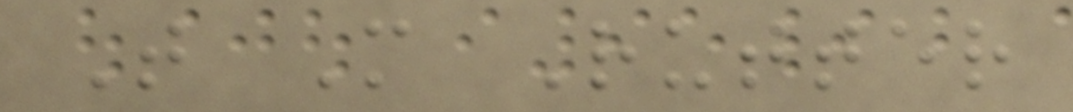T M Rutter
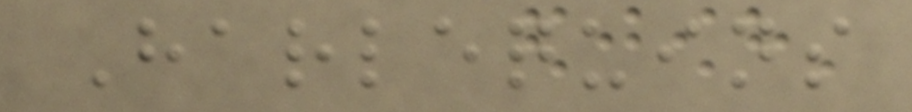Harlequins
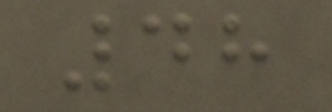48
